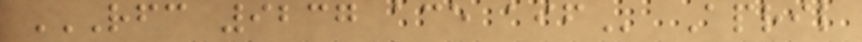RFC 9237 ACE AIF April
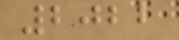2022
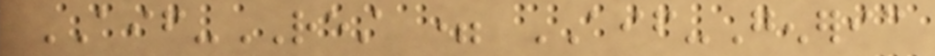AIF-REST = AIF-Generic
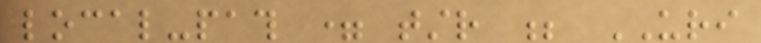local-path = tstr ; URI
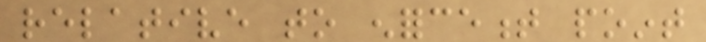relative to enforcement point
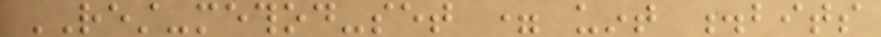REST-method-set = uint .bits
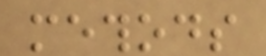methods
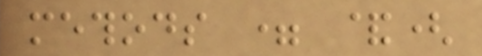methods = &(
